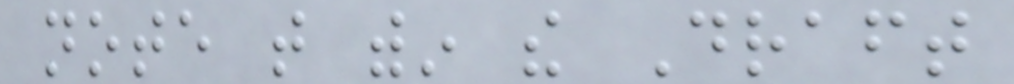note that within the Draft
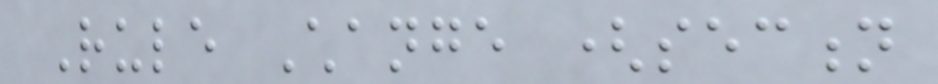Rule Change (section
